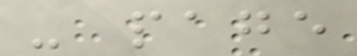- page
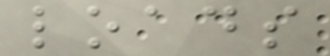loads
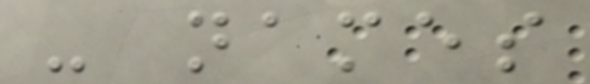- names
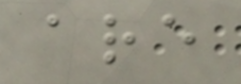are
